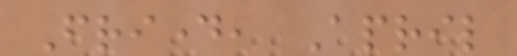Friday, April
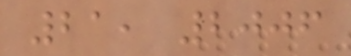21, 2006
